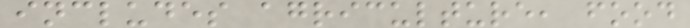includes agriculture, food
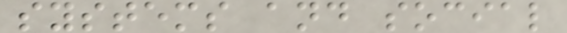systems and social
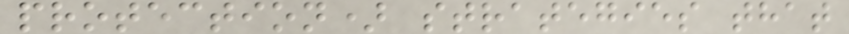protection) strategies that
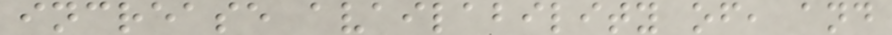increase availability of, and
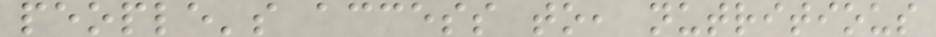people's access to, nutritious
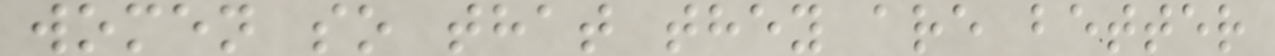women so that they are better
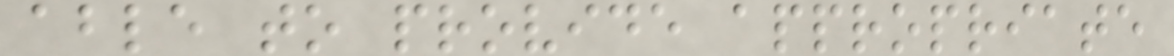able to provide appropriate
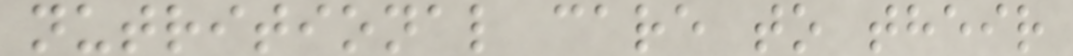nutritional care to their
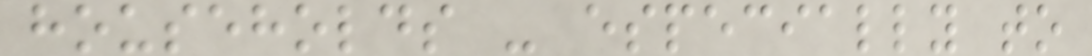households - especially to
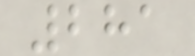281
